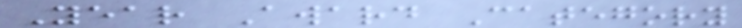Year Award Category
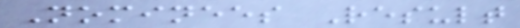Nominees Result
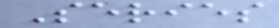Series
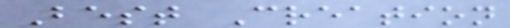Best Creation
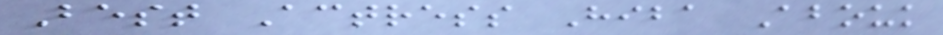Best Actress Hiba Abouk
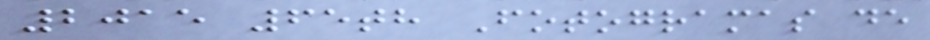2015 65th Fotogramas de
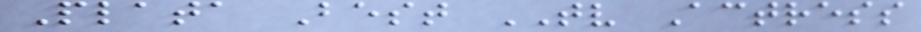Plata Best TV Actress
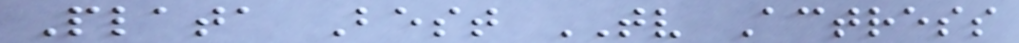Plata Best TV Actress
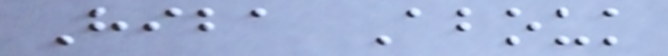Hiba Abouk
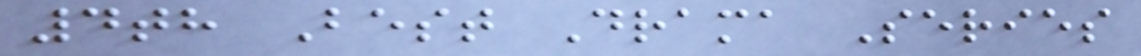4th Best Drama Series
